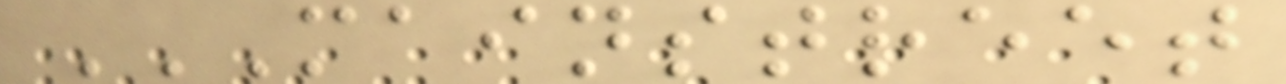MAINSTREET
